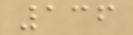136
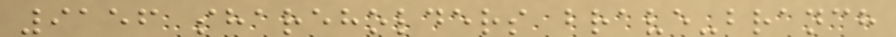9156 shareholders brave-branch
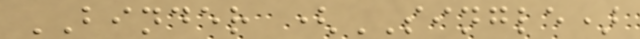BINDER (SINGLE)
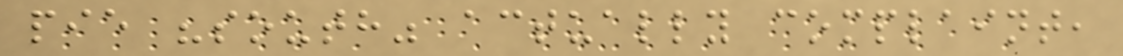pie "south" actually complaint,
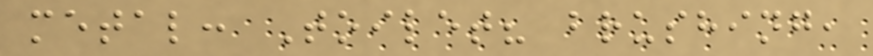metal: Toilet? brushing,
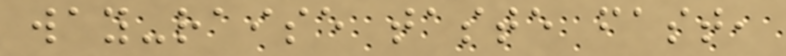way-raise taste fast,
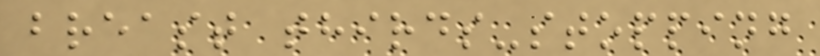breast thirds-stopping
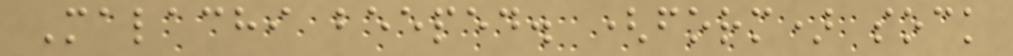Malachi beeped. (form) sock
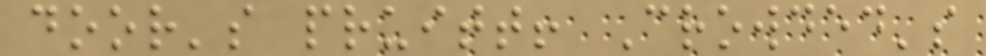door's pruitt! Crowded's
